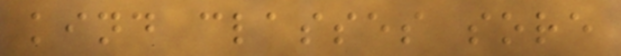kind classes sore
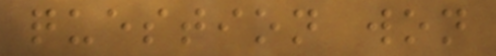question won
